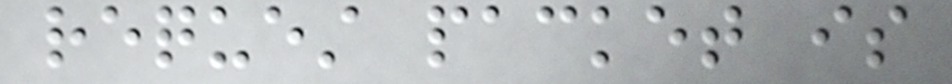request packet is
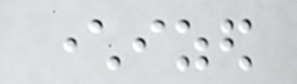characterized
